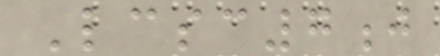Lcsc7j
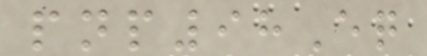pnp98Eq
